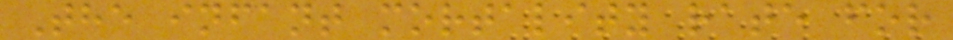The infant mortality rate for
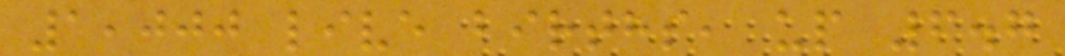1,000 live births, up 6.7
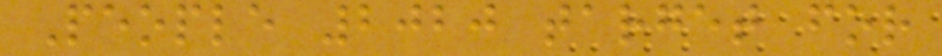People 2020 target for
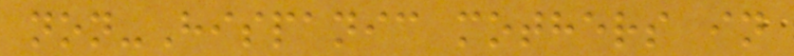non-Hispanic mothers in
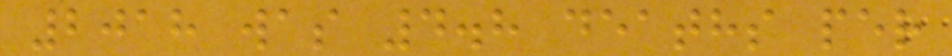2018 was 4.8 deaths per
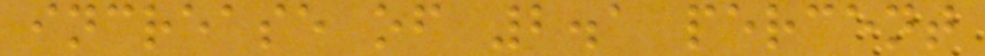increase of 2.1 percent
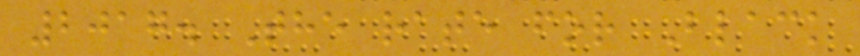2017. The rate for Black
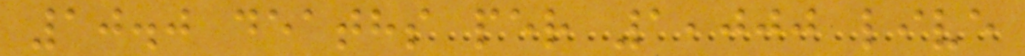10.0 deaths per 1,000 live
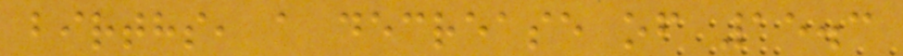births, a decrease of 15.3
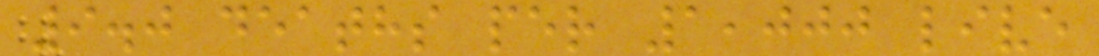9.0 deaths per 1,000 live
